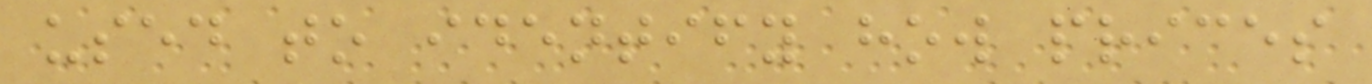used to identify how prices
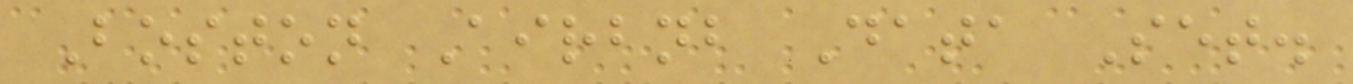Boston Airbnb Data Set.
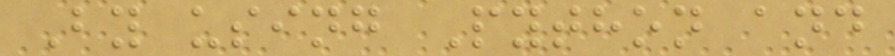By using Python and
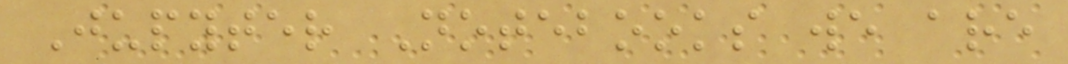Jupyter Notebooks we are
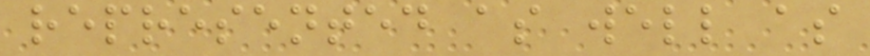represented as well as
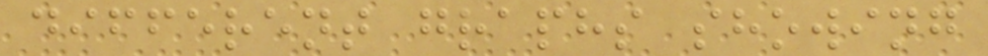different graphs showing
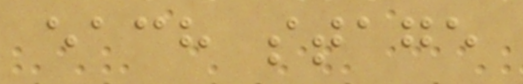each stage
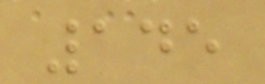145
